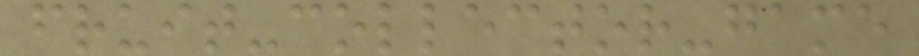fruit-collector-game
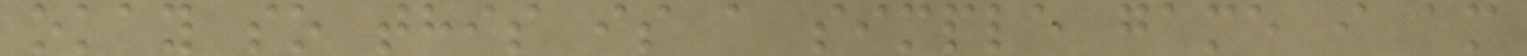okay so this is a simple game i am
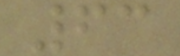63
